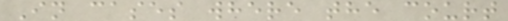In cases where the court
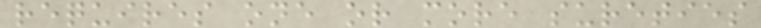requires one or more sureties
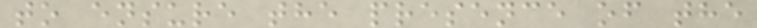to ensure the presence of the
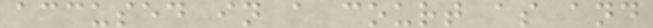accused in a court as and
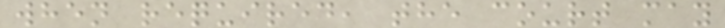when required, the court may
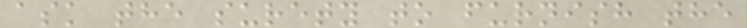ask the surety to furnish the
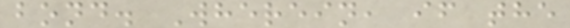bond. Wherein, if the
